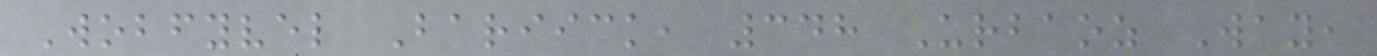Wobfyvel Bariick, 348 Urbaoz Way,
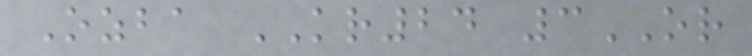Ozba KR24 3OR
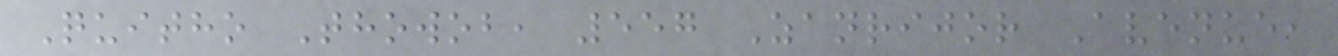Quitho Thowob, 557 Zanrijor Avenue,
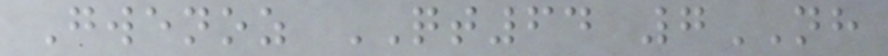Gwenoz QT64 7NH
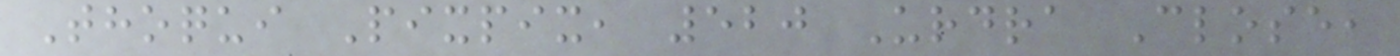Thoqui Pixpix, 520 Urdra Close,
